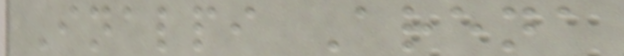Inalpi Arena
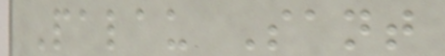Palau Sant
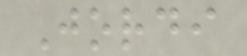Jordi
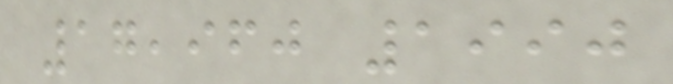17,960 1990
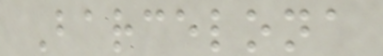Barcelona
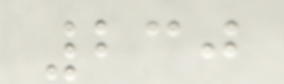230
